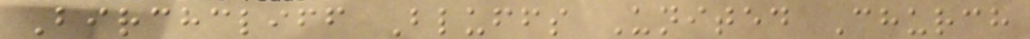Birchcliff Bluffs United Church
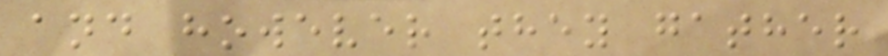and however they gather
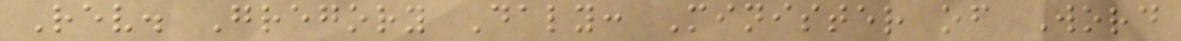Rev. Gregory Daly: Minister of Word
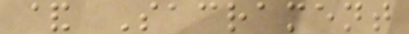& Sacrament
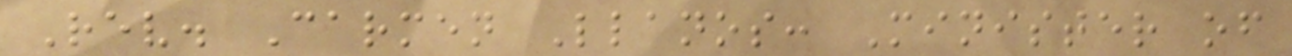Rev. Carmen Llanos: Minister of
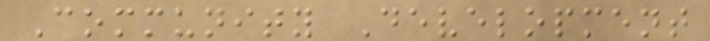Community Development
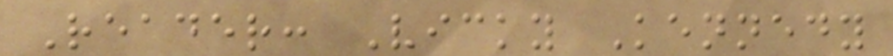Reader: Vicky Kennedy
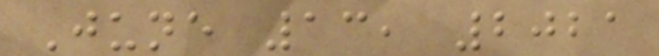June 13, 2021
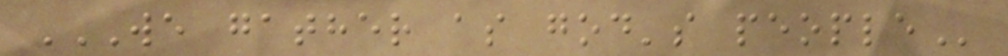WE GATHER AS GOD'S PEOPLE
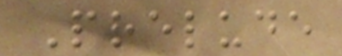Prelude
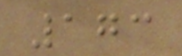173
